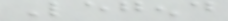Legend
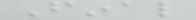Final
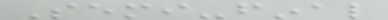Semi-final
